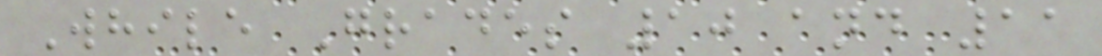While Grades 10 and 11
